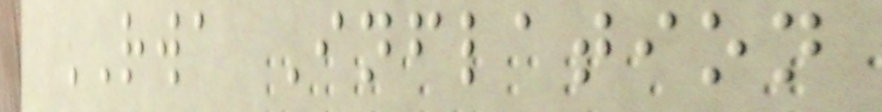RWA Inflation
